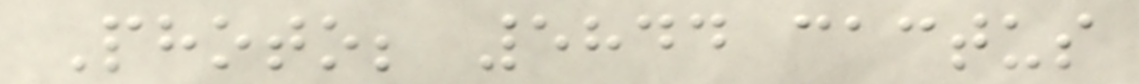Photo; 5844 cactus
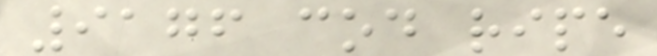9176 cod ripe
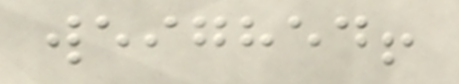weighed!
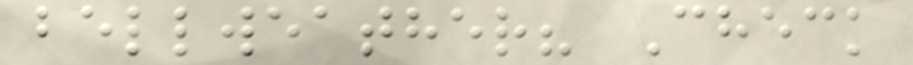bellweather? Check
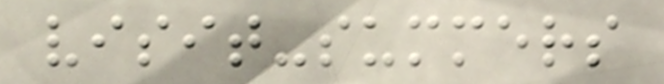visit-summers
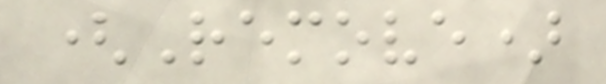(Remove)
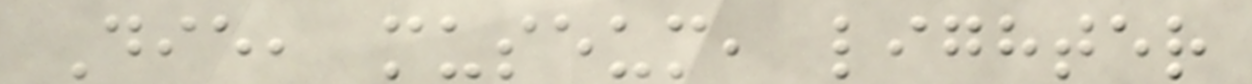Die, museum, lighter
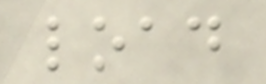load
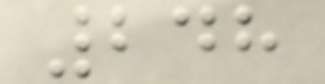248
